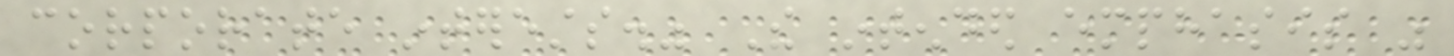corporate interests." The intended emphasis was
